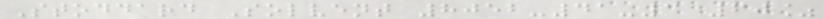Stoddard Solvent 8052-41-3 60%
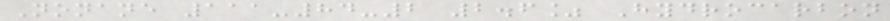Nonane 111-84-2 2.6% Hydrocarbon
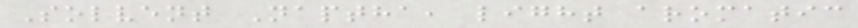Solvent Naptha, light aromatic
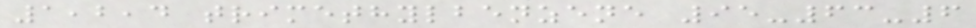1,2,4 trimethylbenzene 95-63-6
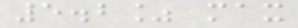5.2% max
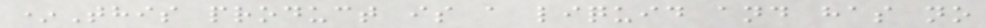*This product is a liquid and has no
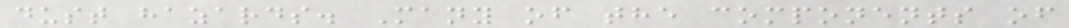dust hazards. Many of the components of
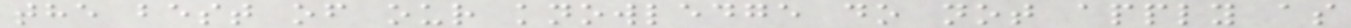the best of our knowledge do not apply as
